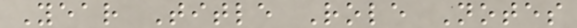Year Title Role Notes
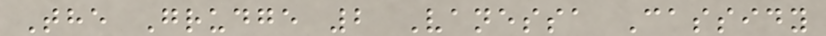The Grudge 2 Vanessa Cassidy
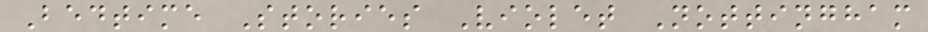Bedtime Stories Violet Nottingham
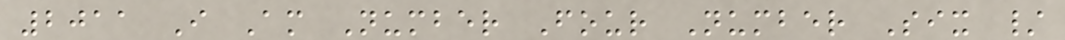2011 I Am Number Four Number Six /
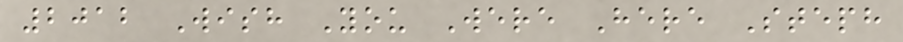2012 Wish You Were Here Steph
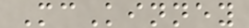McKinney
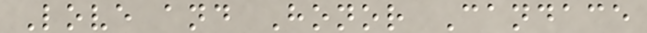Love and Honor Candace
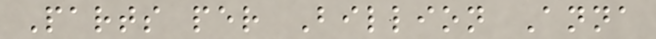Parts per Billion Anna
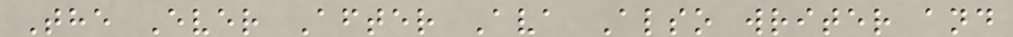The Ever After Ava Also writer and
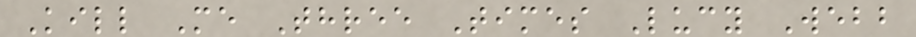Kill Me Three Times Lucy Webb
